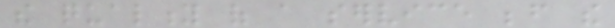the quality of a service before the
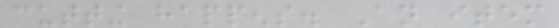cutting happens. An item
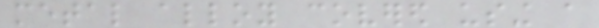metal alloy covered using a
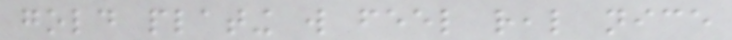gold plating will feel real nice
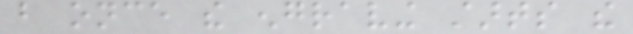but once the engraving starts the
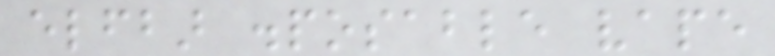elfbar disposable vape
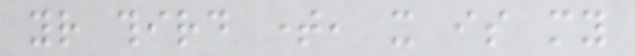your third time, it is my
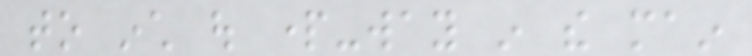to inch out part-way in the main
